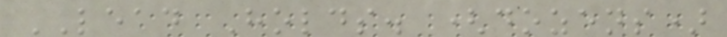LEAD Holds. (dozens)
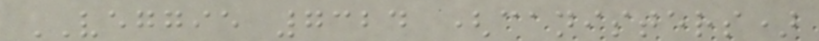VEGGIE 7324 (canisters)
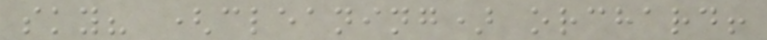sky? (cleaning) orchard!
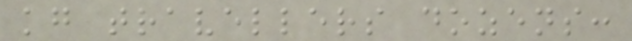kg travellers dozens:
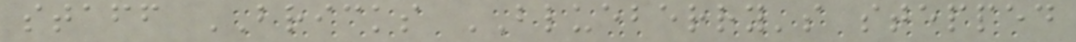staff BRICKS BLUEBERRY's stepped
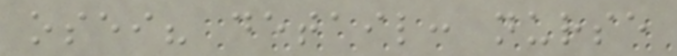osei? detail: nurse
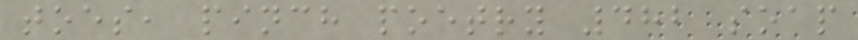toes, pinch poetry 482 soap
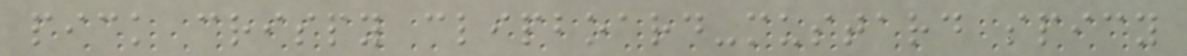pick crispy clipboard-mustard spicy
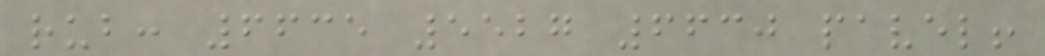rub: 6635 5527 6630 pavel!
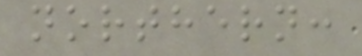northern:
